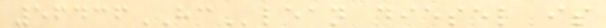56436HClean diesel is
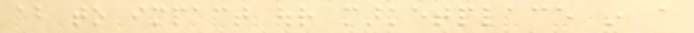about to impact our marketplace in a
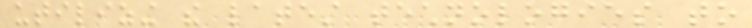utilizing the latest technologies to
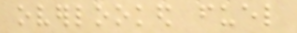overlooked fuel
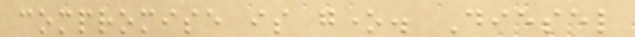compromise is gone. Diesel
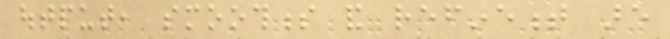output, smoothness and refinement are
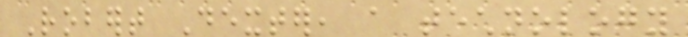Robert Dexter, a technology
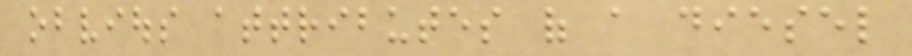obvious attributes of a diesel
